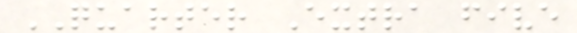QUARTER Extra five
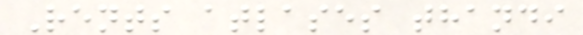Rents atlases thandi
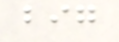big
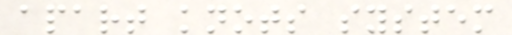apart knots system
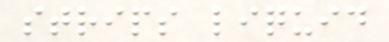strips liquid
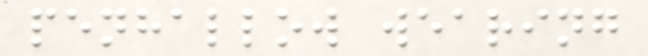penhallow wearing
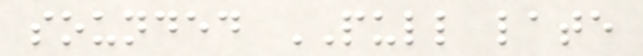sounded PULL late
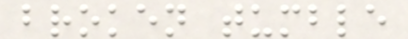broken tumble
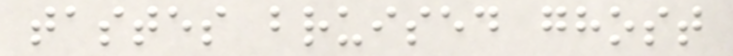tastes bruised ghost
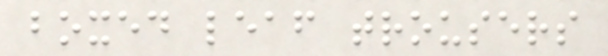boxed leaf trousers
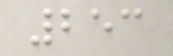253
